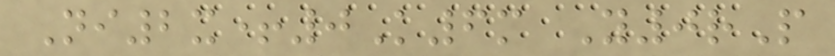Ni2x+0K6m Y0rP
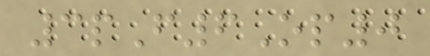3pF6Op0
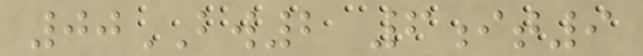00BW2 6it9
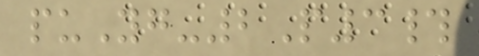puYg-2P3#
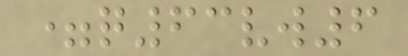=q63vw6
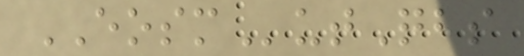EOSMutQbs
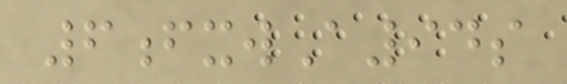6fxwA94s
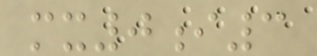mx0i3
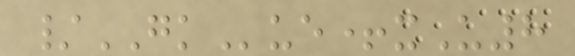/GKue+xU8
